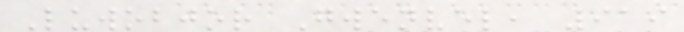Luwobjor Gwenvel, 919
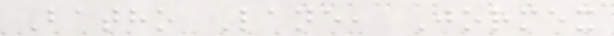Batho Lane, Jormex
